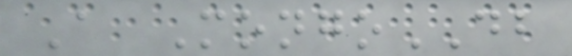A MongoDB
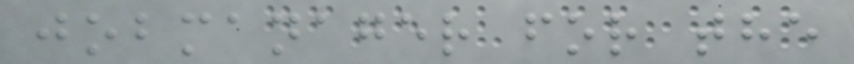jobmanager for the
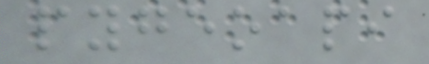pygeoapi
